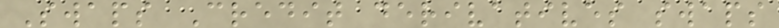Swaps Credit derivatives swaps
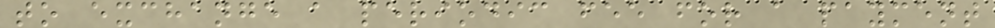to exchange a periodic fee for a payment
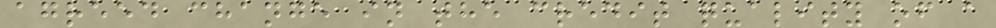agreed change in the credit quality of a
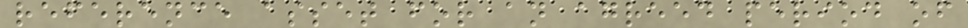reference asset for an agreed period of
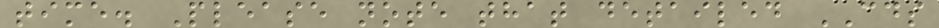time. Please note that detailed CDS
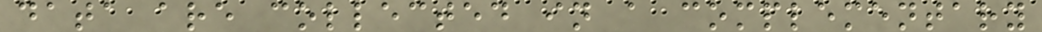data are collected in a complementary
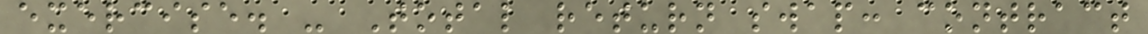exercise. - Total return swap: contract
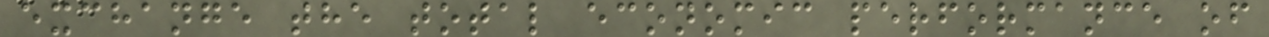exchange the total economic performance of
